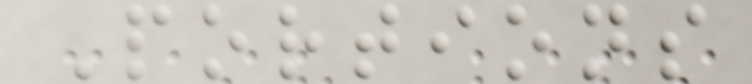Portions
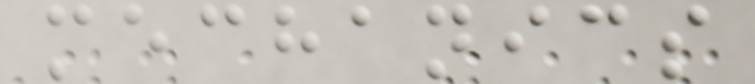mechanics
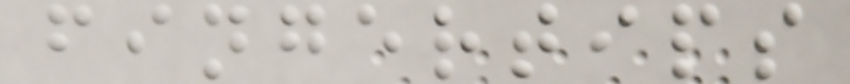fingertips
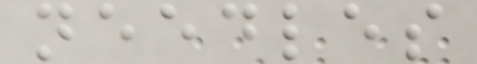needles
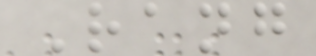Rang
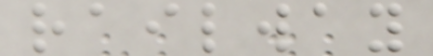railway
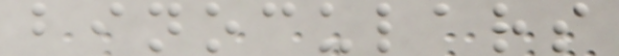binoculars
